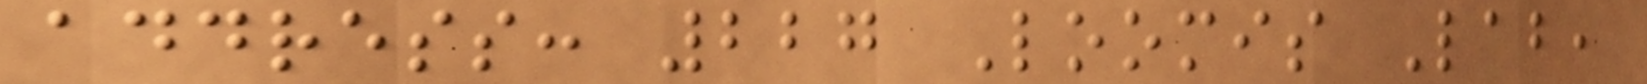address: 227 Loomis Lab,
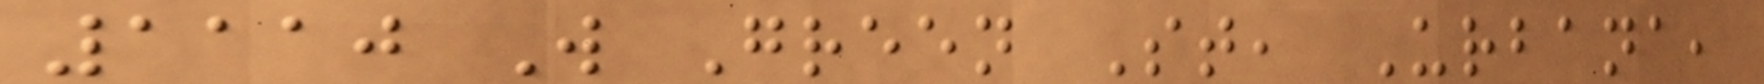1110 W Green St, Urbana,
